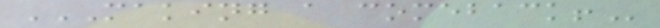MAKING A COMEBACK!
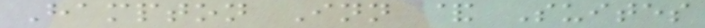Hampton Inn & Suites
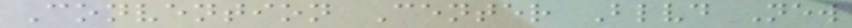Convention Center Blvd New
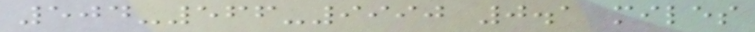504-566-9990 0.1 miles
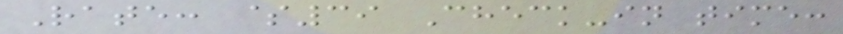Rate: $39 Check-in time:
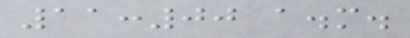11:00 a.m.
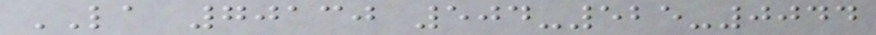LA 70130 504-525-0044
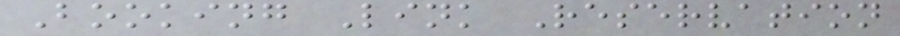Booking Link Reservation
